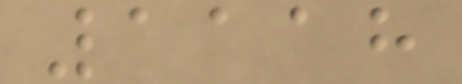1118
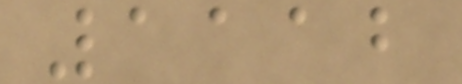1112
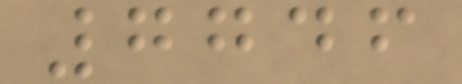7746
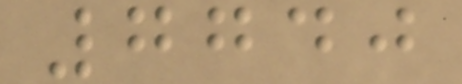7740
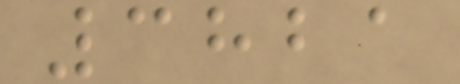3821
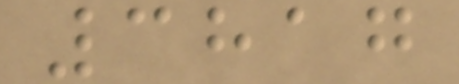3817
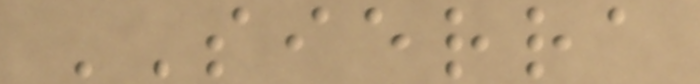SIERRA
